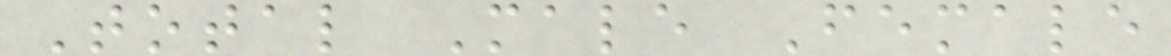Total Male Female
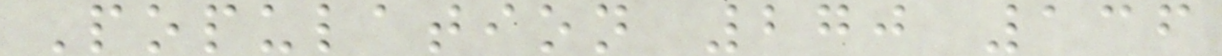Population 270 136
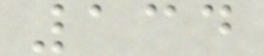134
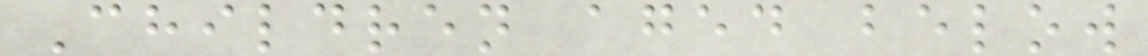Children aged below
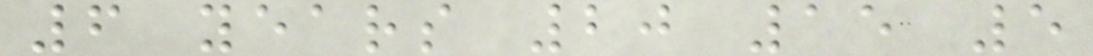6 years 20 15 5
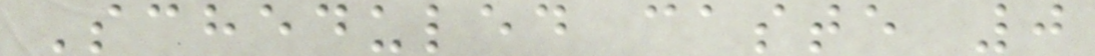Scheduled caste 0
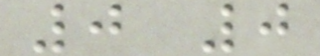0 0
